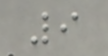9
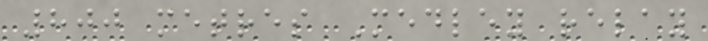800 metres Medley relay
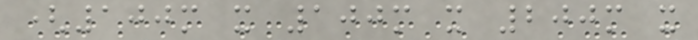(100m x 100m x 200m x
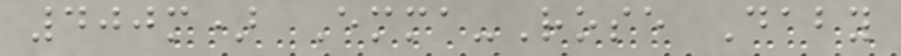400m) Emma-Rose Daby
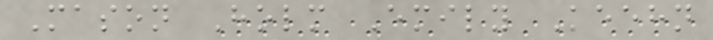Mason Holm Emily Keehn
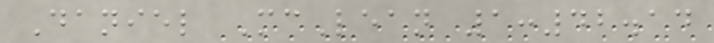Daniel McLean 1:42.14
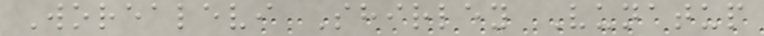Worealevi Shirley Vunatup
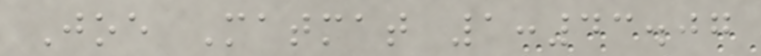Joe Matmat 1:43.07
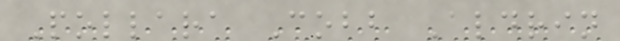Pollara Cobb Aldrin
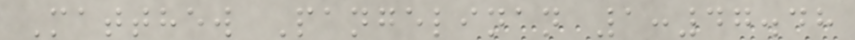Matthew Pangelinan 1:47.48
